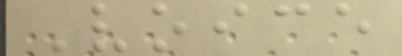Voice
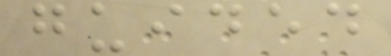guided
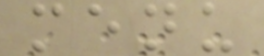menu
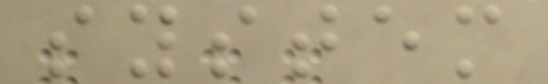system
